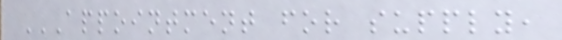APPOINTMENT FOR SUPPLY,
